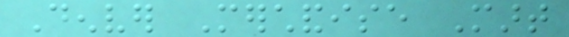Denver Merchandise Mart
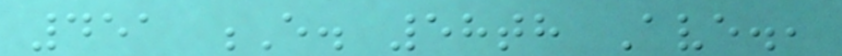451 E. 58th Ave.,
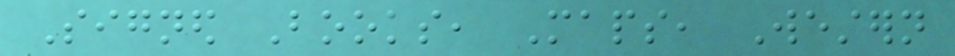Signed Books, Maps, Western
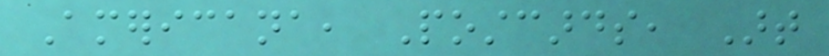Americana, Postcards, Art
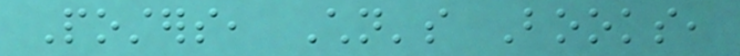Posters, Children's Books,
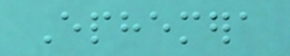Ephemera
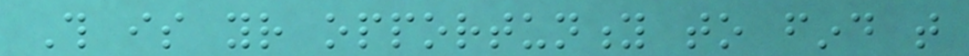This is your opportunity to find that
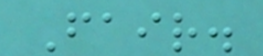Fair.
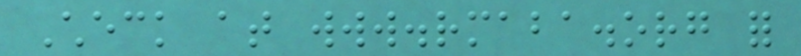Check at www.rmaba.org for
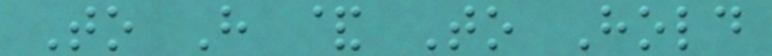To Have & To Hold
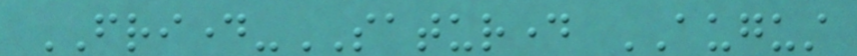FRIDAY-SATURDAY AUGUST
